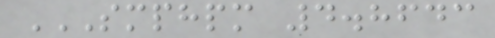SMPHPM 4.8643
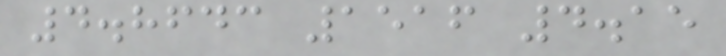4.8643 1516 4.15
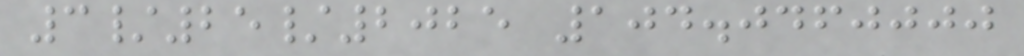3/25/2025 104.0460000
